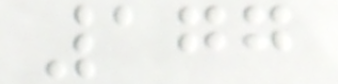177
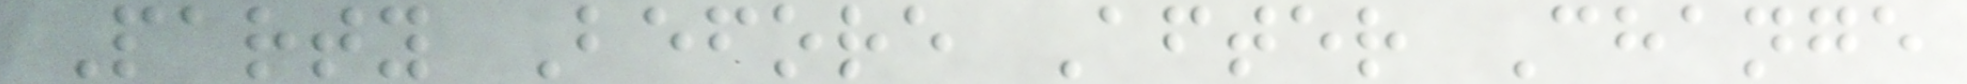Party Before After Change
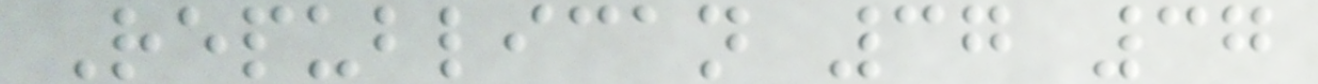Republican 37 37
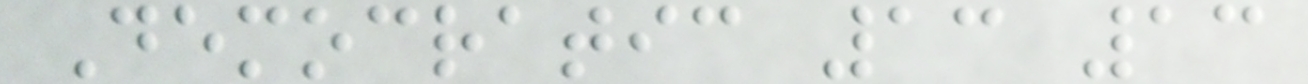Democratic 13 13
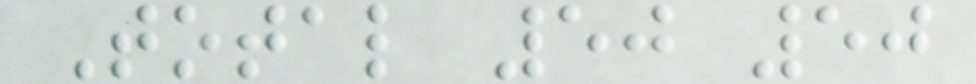Total 50 50
